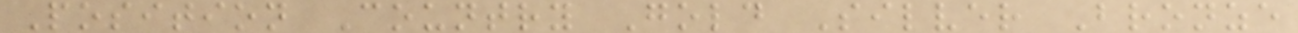Position Country Gold Silver Bronze
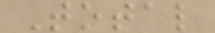Total
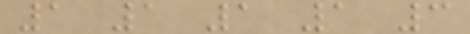1 1 1 1 3
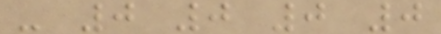- 0 0 0 0
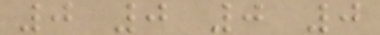0 0 0 0
